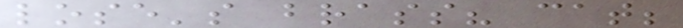lose's brass? cat;
